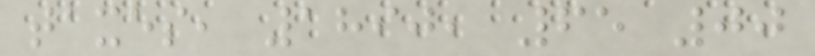taxes, 1890, 65 00
